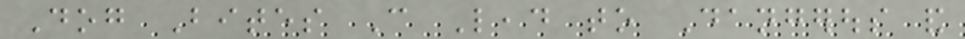Dog Bites Can Lead to Dangerous and
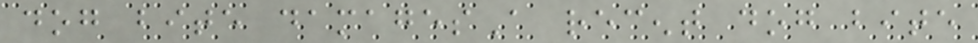dog bite damagesA recent dog bite
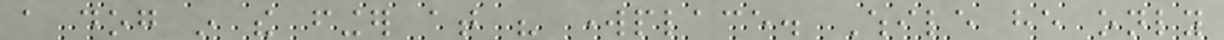a dog in the finger at his workplace. While he only
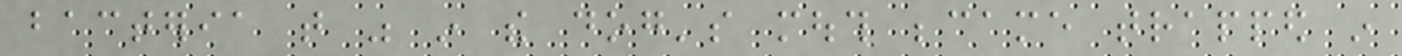bacteria that was in the dog's mouth became trapped in
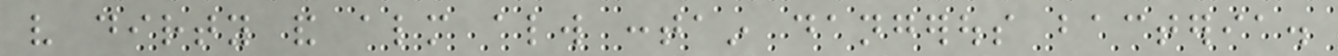very dirty and almost always contain dangerous bacteria.
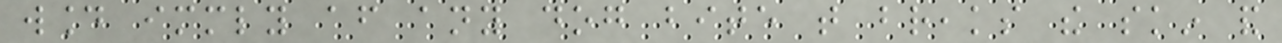wound immediately after any dog bite that breaks the skin and
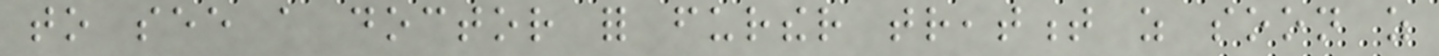to see a doctor for further treatment as soon as
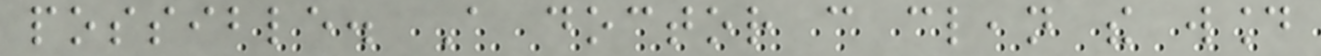possible. A doctor can clean the wound
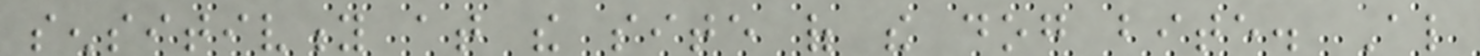sensitivity at the site of the dog bite. Also
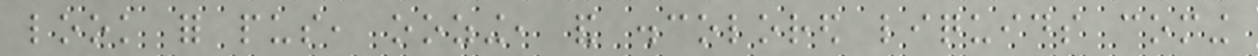look for pus, oozing, and discolored liquids coming
